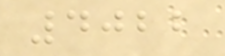4022
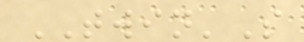TWIN'S
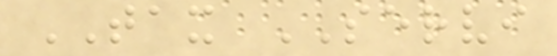TAX SERVI
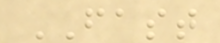FAST
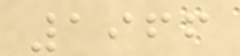1966
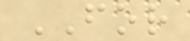FOR
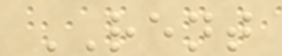RENT
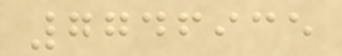7746935
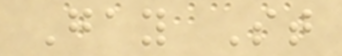Gay St
